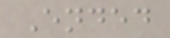Ended
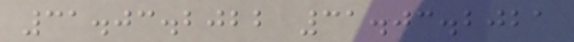31.03.2022 31.03.2021
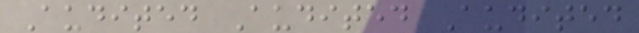Audited Audited Audited
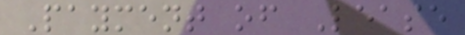Payment of Lease
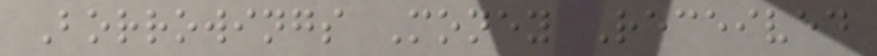Borrowings Money Received
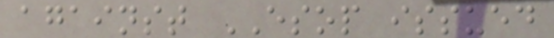against ESOP issued
